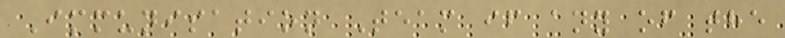Immunisation Team if any of the
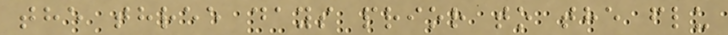the three days prior to the flu
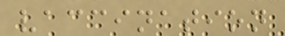vaccination
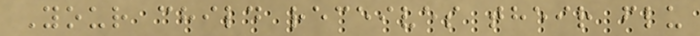Your child receives their flu
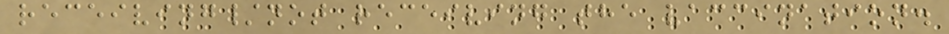receiving/not receiving the vaccination.
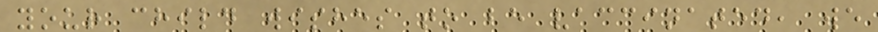your child wishes to be vaccinated, we
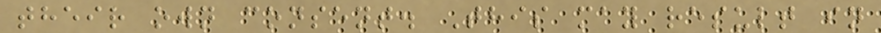their own consent. This may result in
